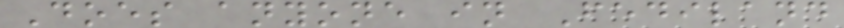Does anyone in Fediland
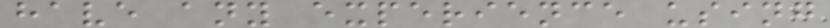have any experience using
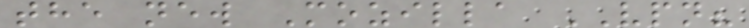the new Mozilla VPN?
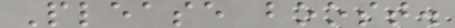Please boost.
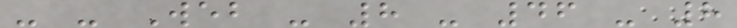- - Web - 8 - 46 - 8
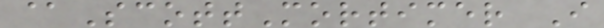@ScottMortimer I
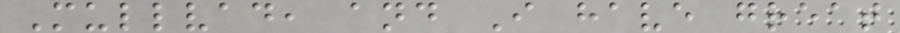Mullvad, and I have great
